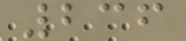236
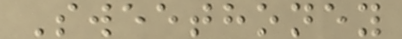Sweethoney
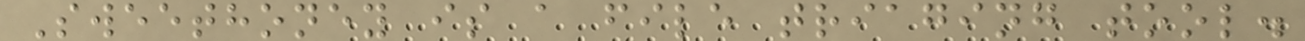Sweethoney is a file triaging tool.
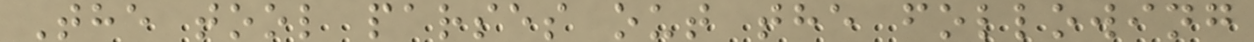The tool parses out the following
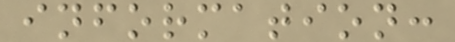information:
